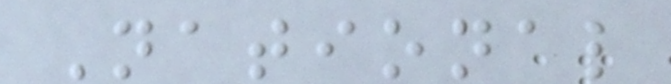National
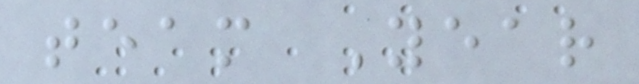team Year
